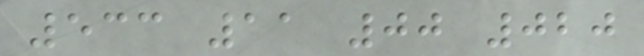533 11 00 020
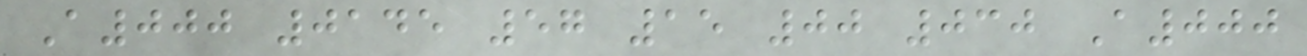A000 0145 57 15 00 030 A000
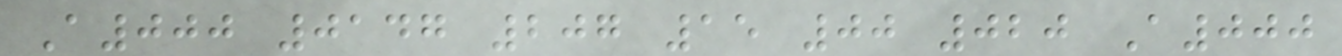A000 0147 207 15 00 020 A000
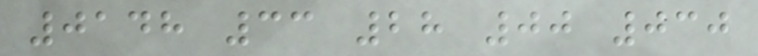0148 33 28 00 030
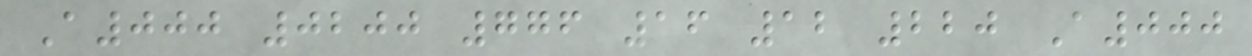A000 0200 776 16 12 220 A000
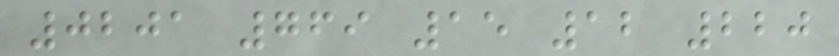0201 769 15 12 220
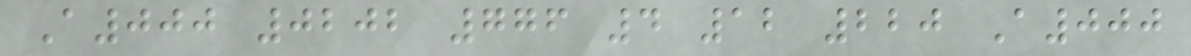A000 0202 776 4 12 220 A000
